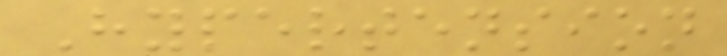Hypertension
